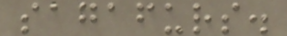sagafurs.
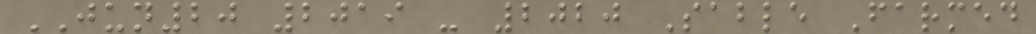JUN20 2019 - 2020 Sable Farmed
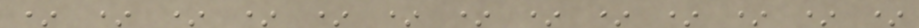* * * * * * * * * * * * *
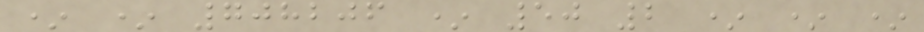* * 708206 * 50 2 * * *
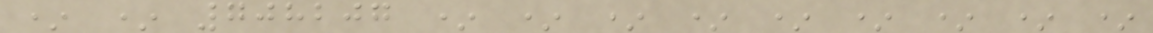* * 708207 * * * * * * * * *
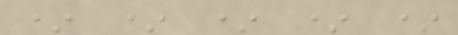* * * * *
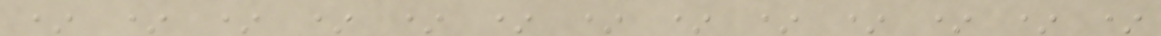* * * * * * * * * * * * *
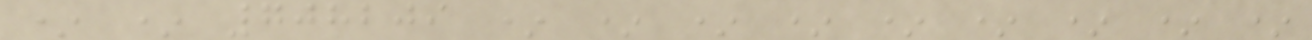* * 708209 * * * * * * * * *
